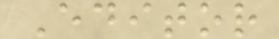Editor
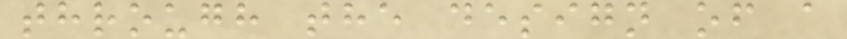through the design of a
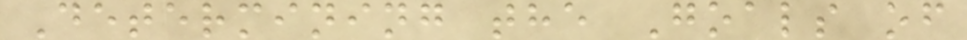Determining the Goals of
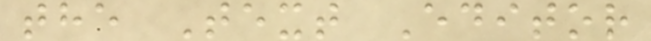the Text Editor
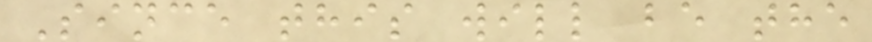Since this will be the
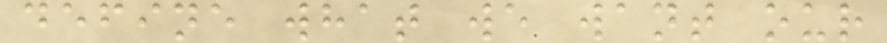define what we want our
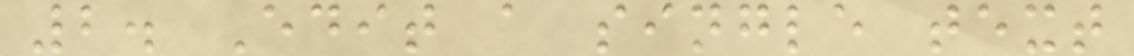2. Edit a single text
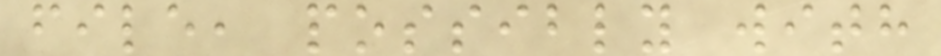file, possibly with
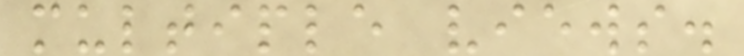multiple views.
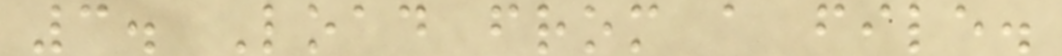3. Load from a file.
